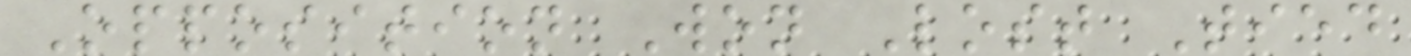Opposition Won Lost Tied
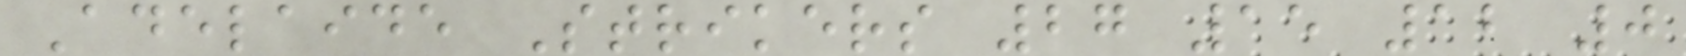Adelaide Strikers 27 15 12 0
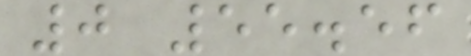0 55.56
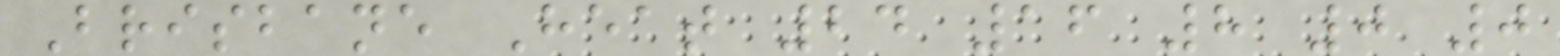Brisbane Heat 24 16 8 0 0
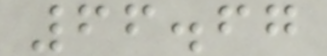66.67
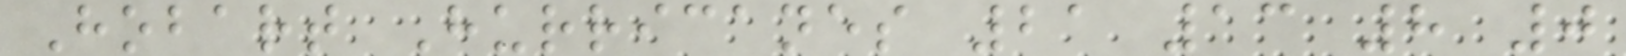Hobart Hurricanes 21 13 8 0
